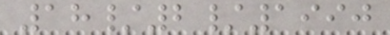18/2/1990
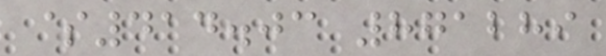$414.03 871289
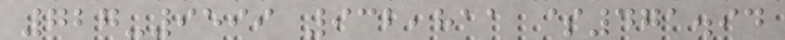727-9599 932,811 $471.94
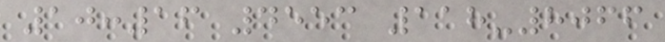10:16 4553 118-8066
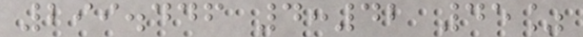299.446 4:42 45%
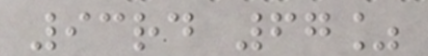93rd 67%
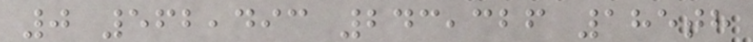0 562,493 243,326 185th
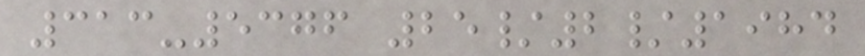313-5376 25/2/1984
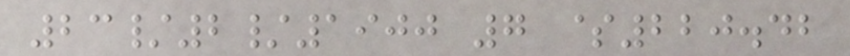23/2/1900 7 $220.42
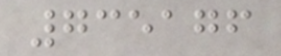735176
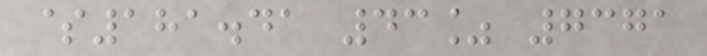$181.41 43% 7371
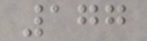177
